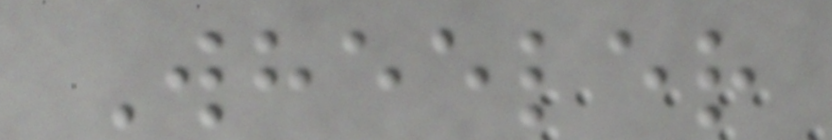Wheeler
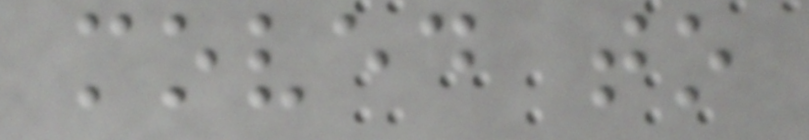moved to
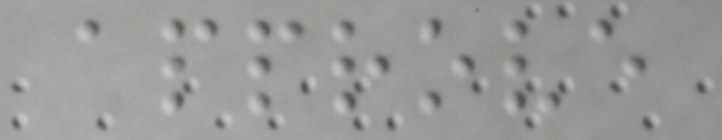approve
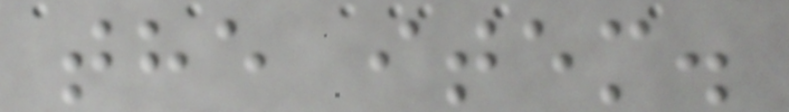the item.
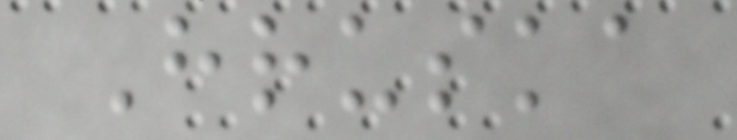Hruska
